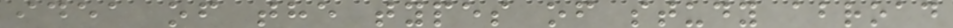idea of the types of study abroad
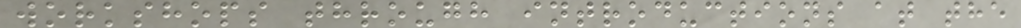workshops through introductions at the
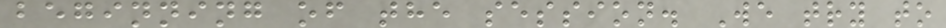beginning of the session. We try to
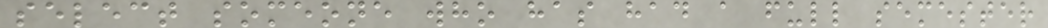select someone who has had a full semester
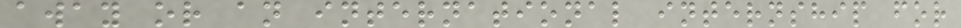away or an international internship for
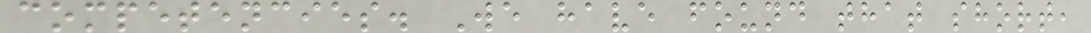competencies. We have found that short,
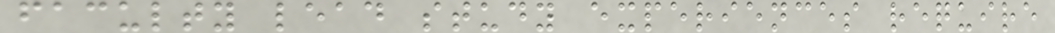faculty lead study experiences require
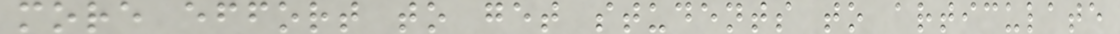more effort to get students to articulate
